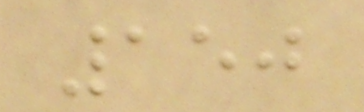150
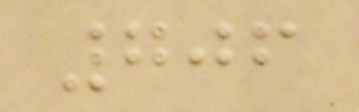706
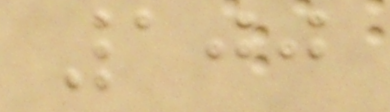100
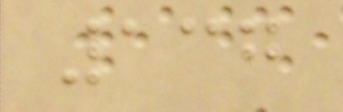137
